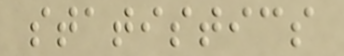statistics
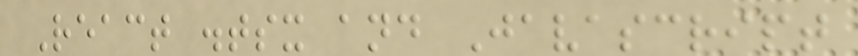React .tsx and Javascript
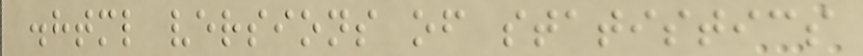.html versions of statistics
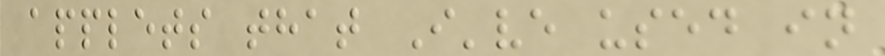applets that I've used in
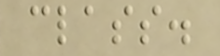class.
